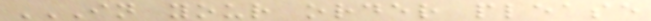IN YOUR ORDER PLEASE
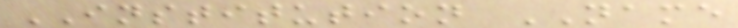INSTITUTION NAME
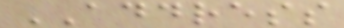ADDRESS
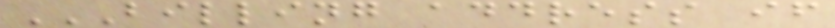BILLING ADDRESS IF
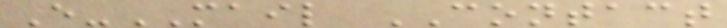E-MAIL CONTACT
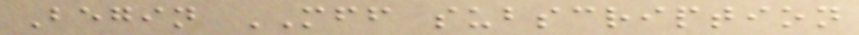Begin MFF subscription
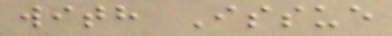with Issue
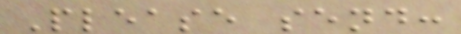Please send:
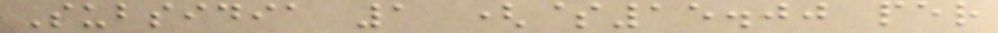Subsidia 1 ($15.00 per
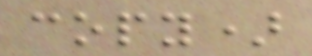copy)
